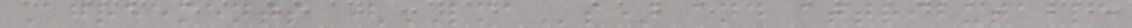Agreements (LMAs) and attributable
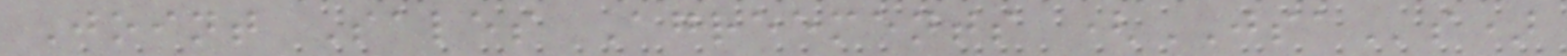Joint Sales Agreements (JSAs)
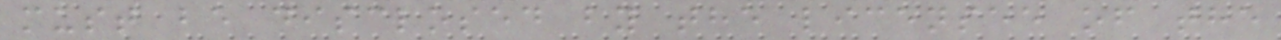must be disclosed by the licensee of the
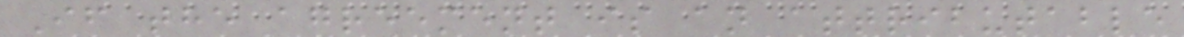If the agreement is an attributable
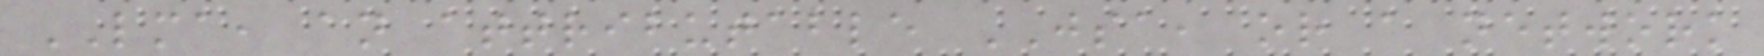LMA, an attributable JSA, or a network
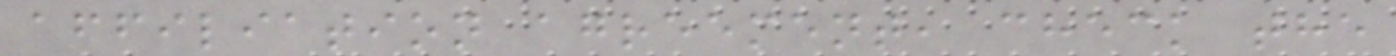affiliation agreement, check the
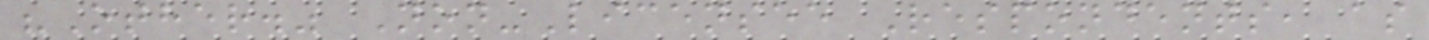"Other." Non-Licensee Respondents, as
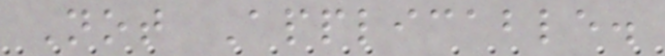Not Applicable.
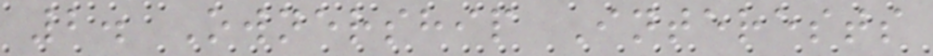2. Ownership Interests
